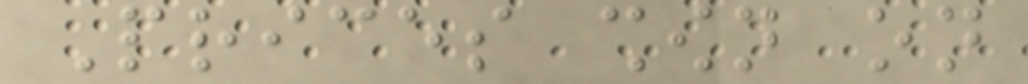Prices shown on
